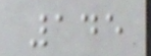145
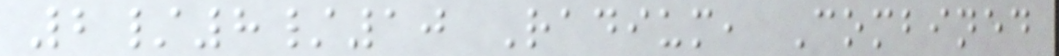2/8/10 Radium, Combined
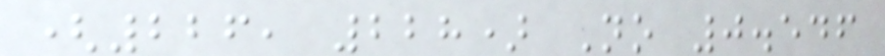(226, 228) No 0.546
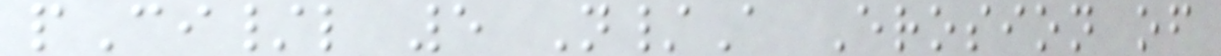pCi/l 5 N/A Erosion of
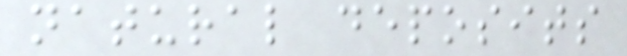natural deposits
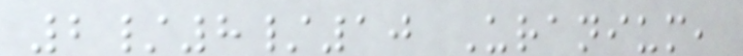2/8/10 Uranium,
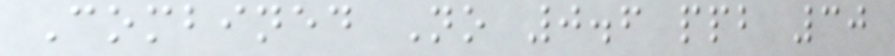Combined No 0.6 ppb 30
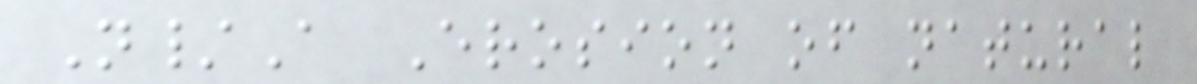N/A Erosion of natural
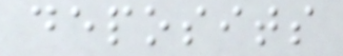deposits
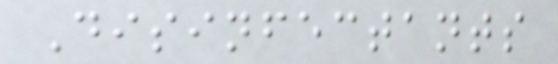Disinfectants
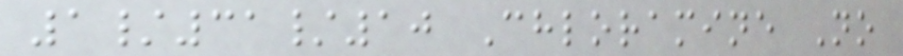1/31/10 Chloramine No
